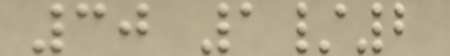30 1/2
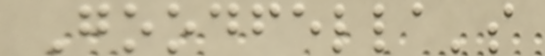Goodfella's
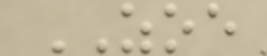ZOE
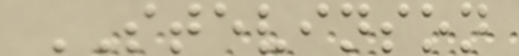STEVINSON
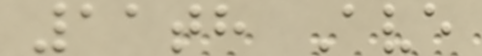11th Ave
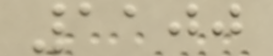1100
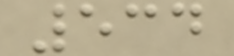534
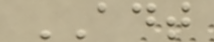ADT
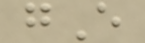gE
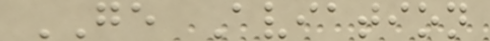GE Aviation
